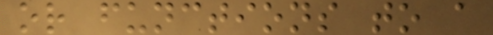or functions to a
